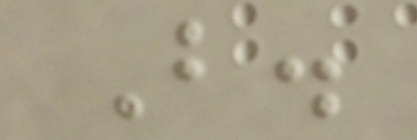B.
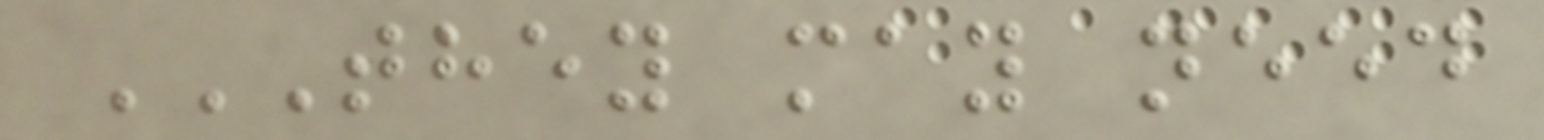THEY MAY NEED
